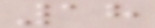18
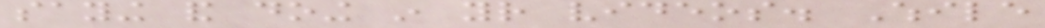saying and doing in your videos. While
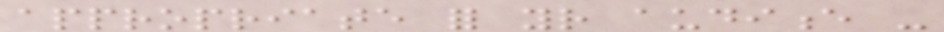appropriate for your audience -
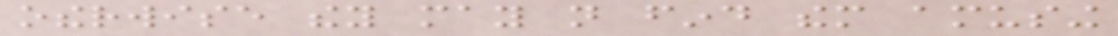otherwise they may not find them amusing
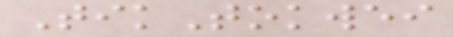TikTokwei
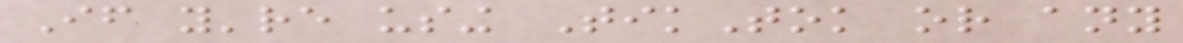If you're using TikTok or any
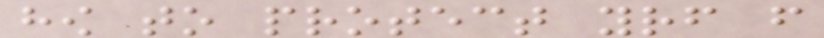how to protect yourself from
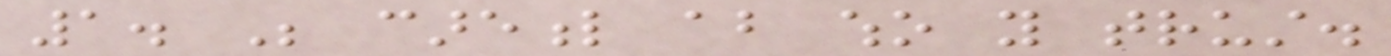1. Be careful about who you trust.
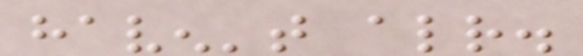haven't already.
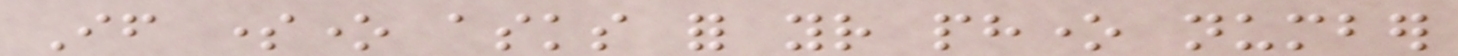If someone asks for your phone number
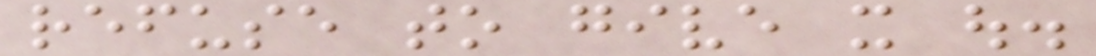refuse to give it out.
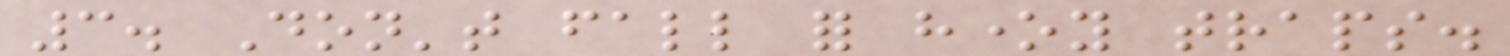3. Don't fall for honey traps.
